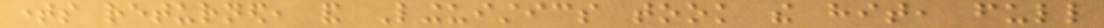times returned, and Linguistics took the hit, full
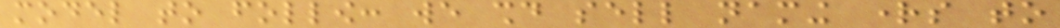model to follow: we should sell naming rights to
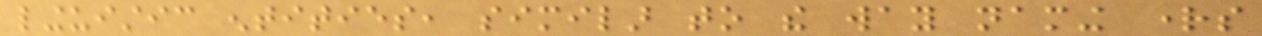linguistic entities, similar to the way naming rights
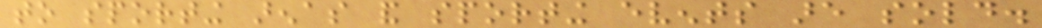to sporting arenas and sporting events are sold.
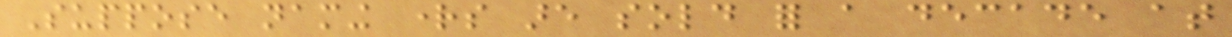Suppose naming rights are sold for a decade at
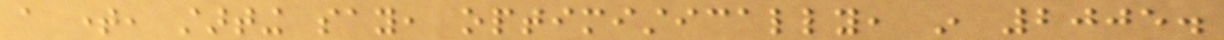a time, starting say, optimistically, in 2005.
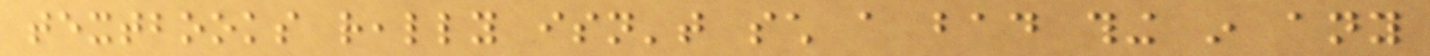textbooks really isn't such a bad thing in any
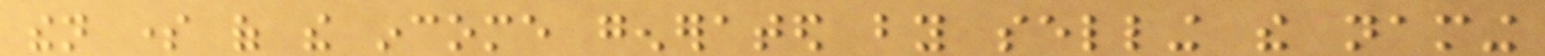then some of the income generated by selling the naming
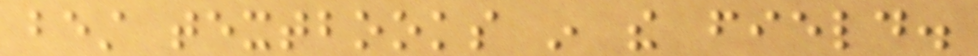best textbooks in the field.
